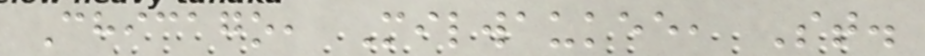Chicago, Milwaukee, St.
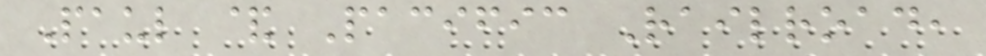Paul & Pacific Railroad,
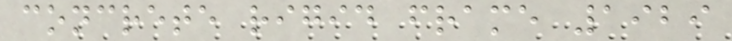concrete rigid frame 1929
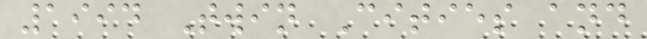1994 Twin Cities and
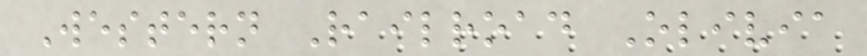Western Railroad Olivia
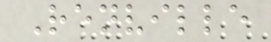Renville
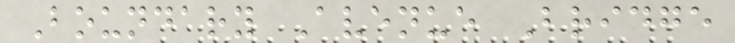Boundary Avenue Bridge
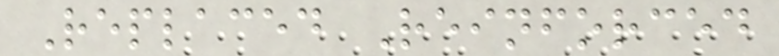Replaced Reinforced
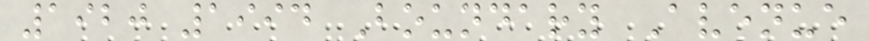1920 1994 Boundary Avenue
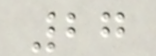27
